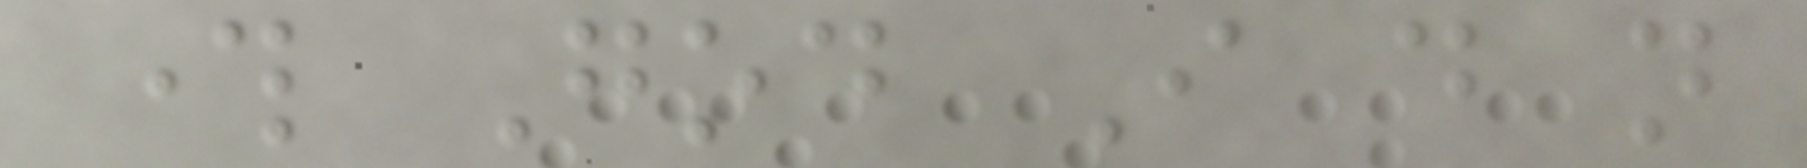through God I do not
